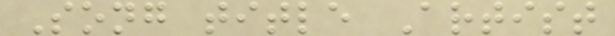Song title Artist
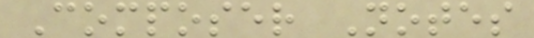Composer Notes
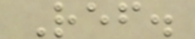Ref.
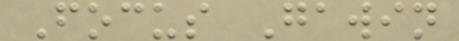Focus Gawin
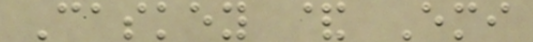Caskey & Emi
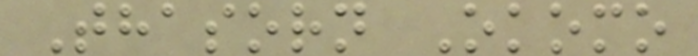Thasorn Okomo
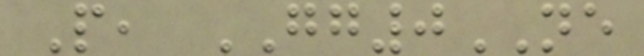P, GG0NE
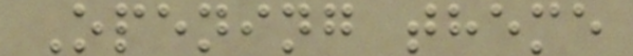Opening theme
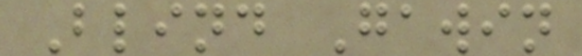Blind Gawin
